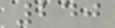240
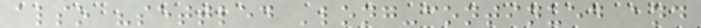also "settled 'long-continued and
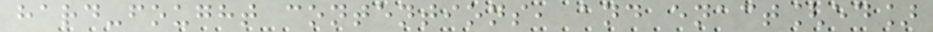hard-fought contentions, and enact[ed]
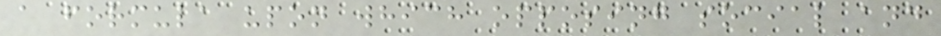a formula upon which opposing social and
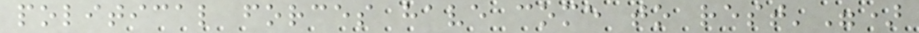political forces have come to rest'")
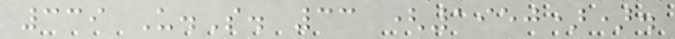339 U.S. 33 (1950)).
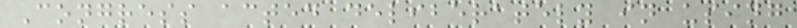Congress acted deliberately in using
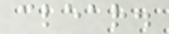clear.
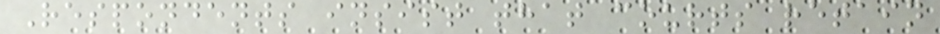Respondents insist that courts retain
